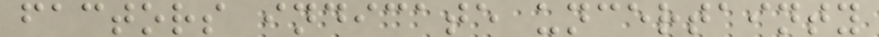factors indicate uncertainty
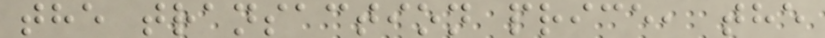the transaction price, the
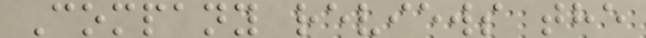Company reviews the
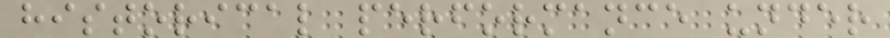historical performance under
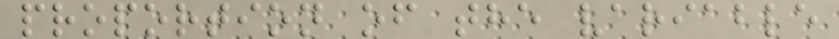proportion of the variable
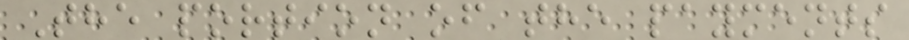The portion of the payments
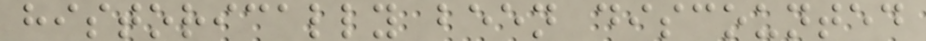historically been discounted
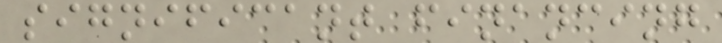significant financing
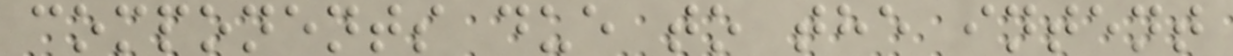components due to the intent
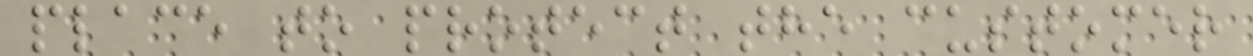place to protect the customer
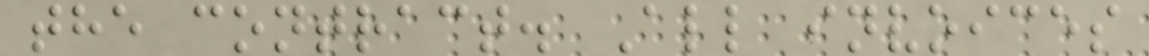the contract. All invoices
